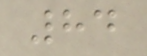84
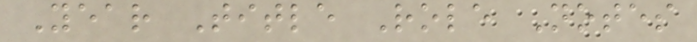Year Title Role Notes
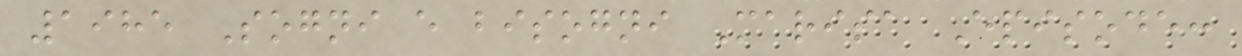1985 Sogni e bisogni Marisa Episode:
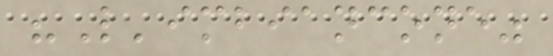"L'imbiancone"
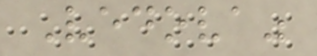Vedova"
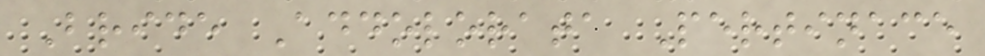Bride Addolorata Pertinace
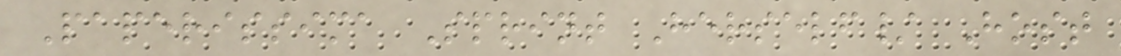Paperissima Sprint Herself/ Host
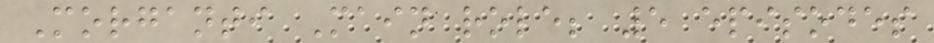Morganti Main role; 5 episodes
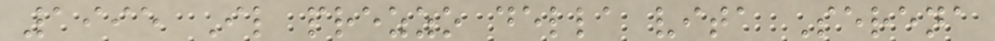1995 Il prezzo della vita Serena
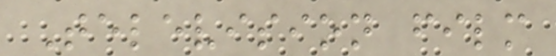Television film
